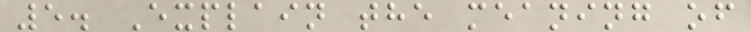5. Explain the meaning of
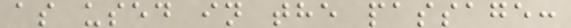as used in the passage:
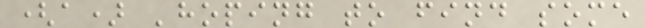(a) 'hoping to find some
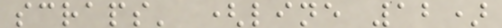scraps' (line 12)
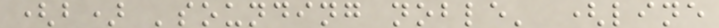(b) 'sounding noble' (line
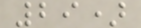29)
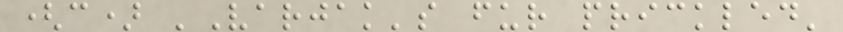(c) 'Varjak's fur prickled'
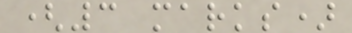(3 marks)
